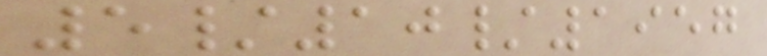5/10/1957
